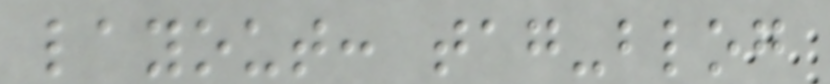layout: tag-blog
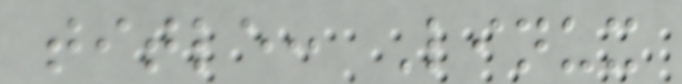title: Linux
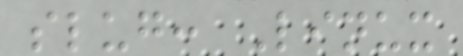slug: Linux
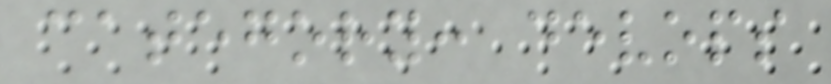category: devops
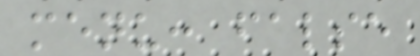menu: false
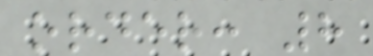order: 8
